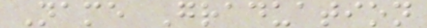Name Graduation
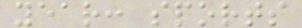year: sports
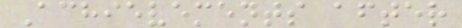Achievements after
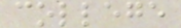college
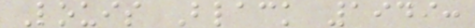Louis Black 1949:
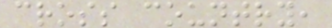cross country,
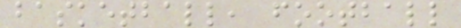basketball, football
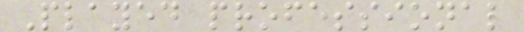Played professional
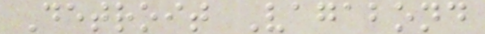Detroit Vagabond
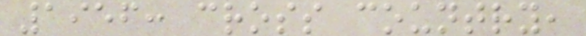1956: cross country,
